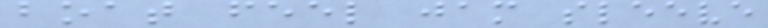boat feel jam sleeve
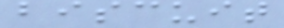biscuit
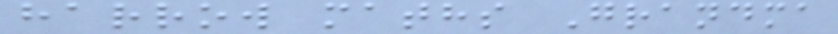harrow maths Grandma
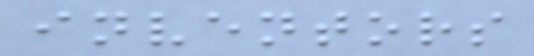inventors
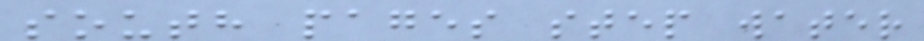south pages step water
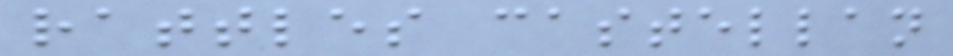rattles castellan
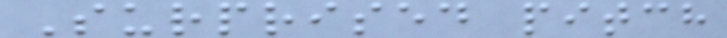Surprised pitch
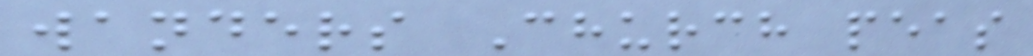wanders Church peas
